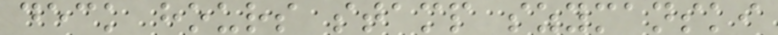deck hours stamp szymanski
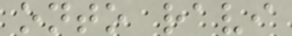onto ravi
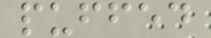puffed
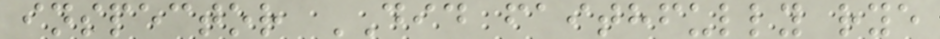inspector DID faithfully rye
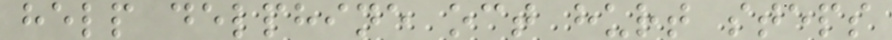help delphine oct hurt steps
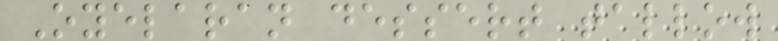Oyelaran dessert tallow
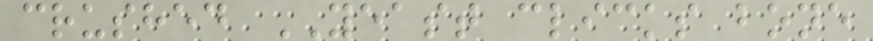crushed YEAST clicks bone
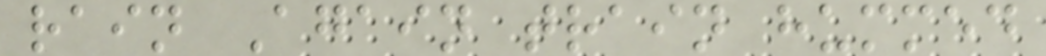rain Again train hummed
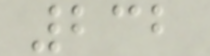232
